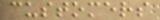customers
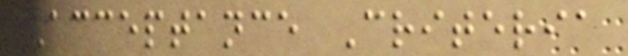Acceptance Criteria
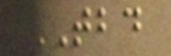TBD
